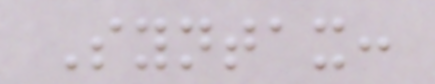Syntax:
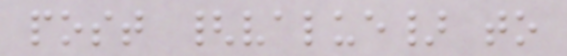post {value} to
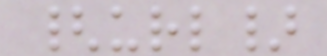{url}
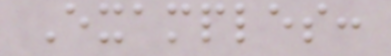Examples:
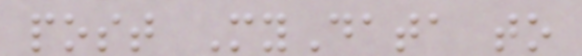post MyData to
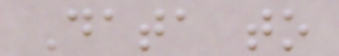Data to
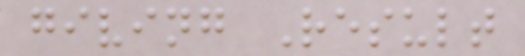giving Result
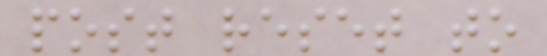post reset to
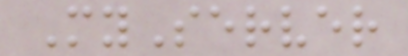MyServer
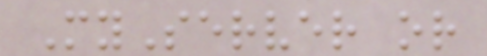MyServer or
